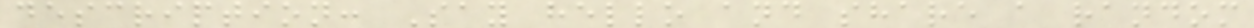description: Say hello and share a random
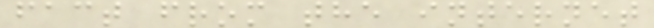fact from the internet
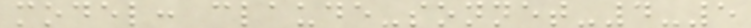model: claude-sonnet-4-5
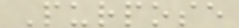Purpose
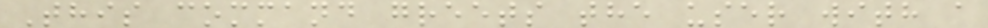This command greets the user with a
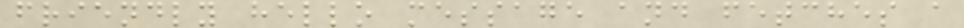friendly hello message and fetches a
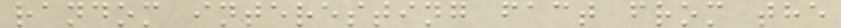random interesting fact from the
